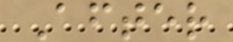After
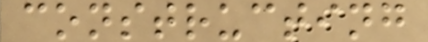constructing
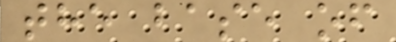the base of
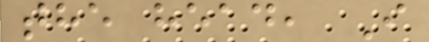the head, I
